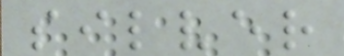silver
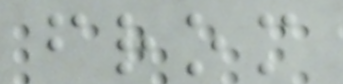from
